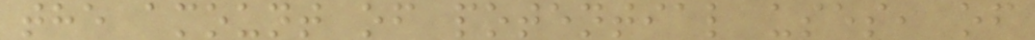the amount of potential uses, of
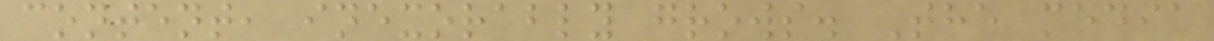content, inexorably grows. The media
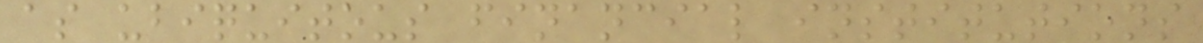as ubiquitous financial institutions
